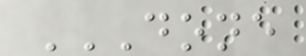DONE
